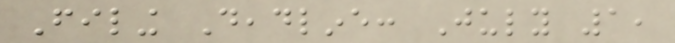Filing Deadline: July 1,
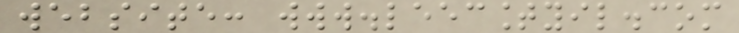website: www.leecountyil.com
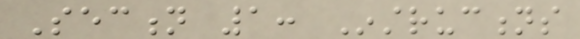Section 1: Instructions
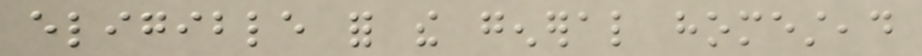eligible for the general homestead
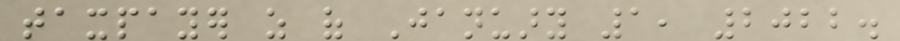taxpayer as of January 1, 2022.
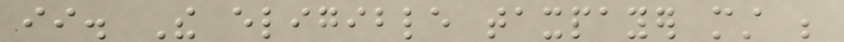ii. The eligible taxpayer must be
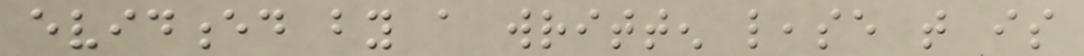evidenced by a written lease that is
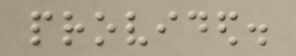provided.
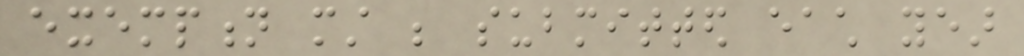exemption must be submitted each year
